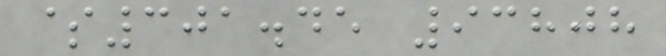$301.45 93808
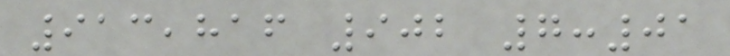913,816 902 7:01
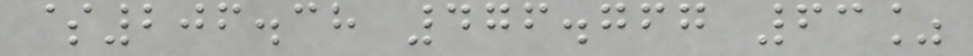$206.38 476.767 63%
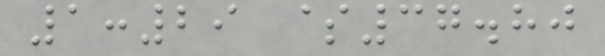1:29 $37.80
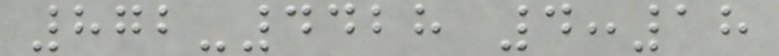872-4428 4:18
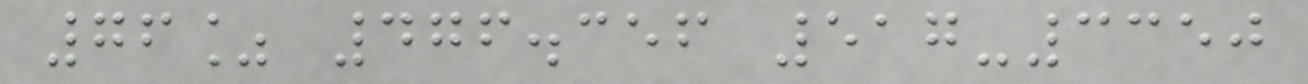76% 476.356 517-3350
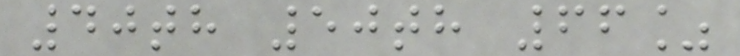40th 50th 66%
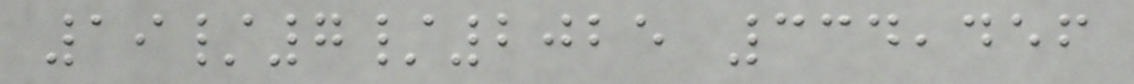19/7/2025 334,456
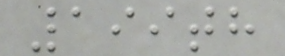199th
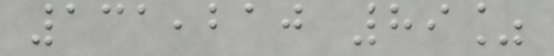131,210 89%
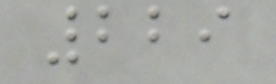229
